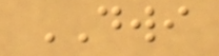DWI
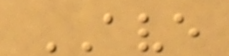AVE
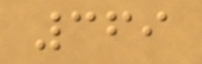369
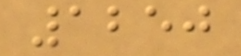1250
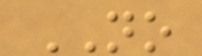NO
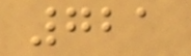721
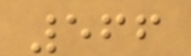566
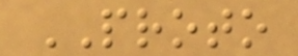PROTO
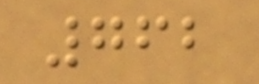762
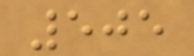505
